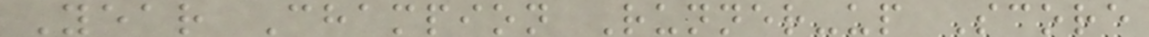Year Champion Runner-up Score
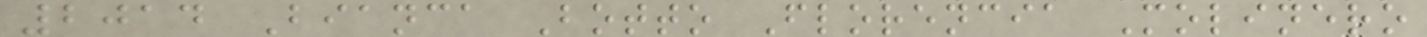2014 Bianca Botto Florencia Molinero
